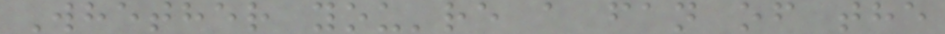Whether you're a fan of the
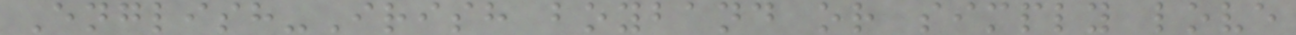English-Irish boyband or simply love
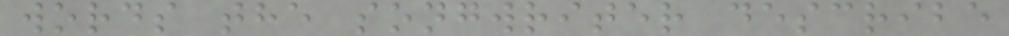words the songwriter describe
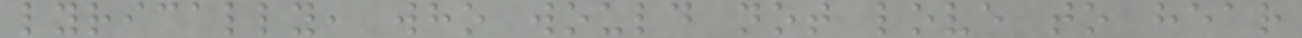lyrically, who would not love to hear
